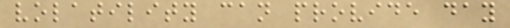volatility can provide day
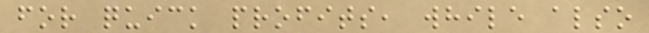for quick profits, while also
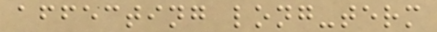affecting long-term
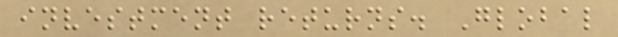investment returns. Global
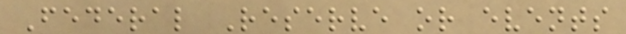Federal Reserve or events
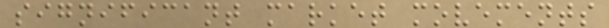significant market movements
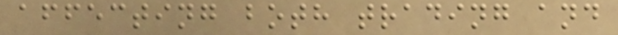affecting both trading and
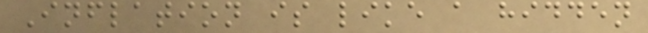Inflation is like a hidden
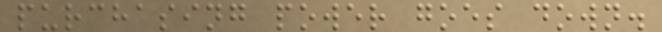purchasing power goes down.
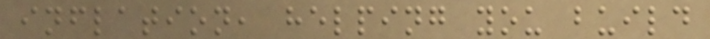inflation, helping you build
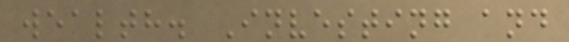wealth. Investing and
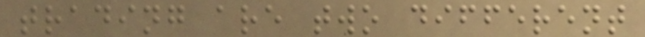trading are two different
